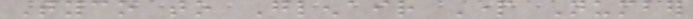Tyco to Glenair Part Number
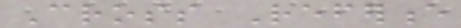Cross Reference
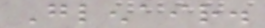Glenair.
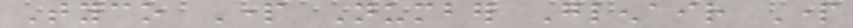Tyco Part Number Glenair Part
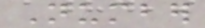Number
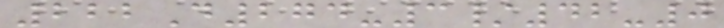222D274-3/42-0
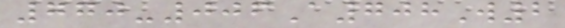770-006A708W2
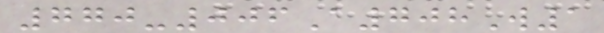770-006A708W1
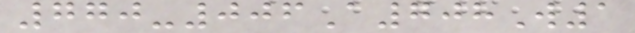770-006A708W1
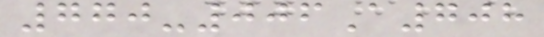770-006A708
